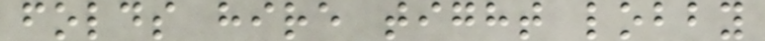folds hire tight lobby
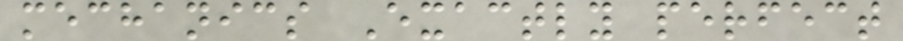mechanics Exactly perfect
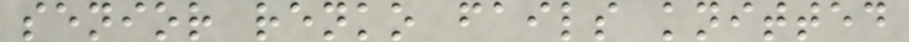senior renko fails knitted
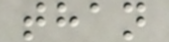than
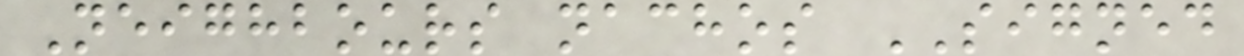Neighbours nachos SIGNED
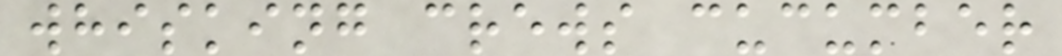whisking crews cucumber
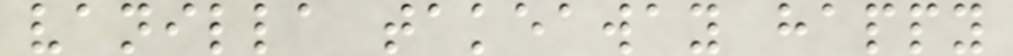vanilla takeaway happy
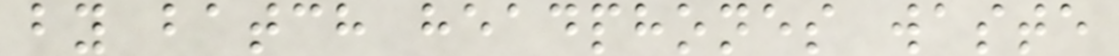by batch headphones waste
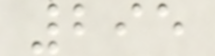295
